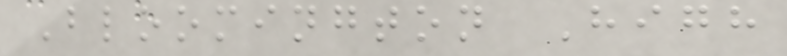Bloomington High
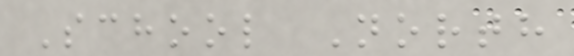School North
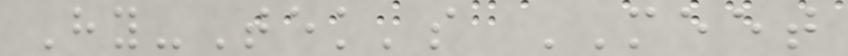Hy-Tek's MEET
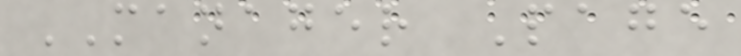MANAGER Page
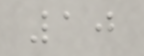10
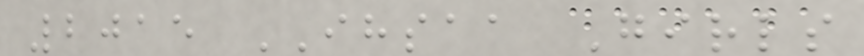2015 IHSAA Girls
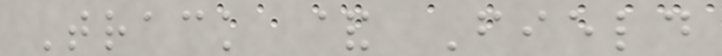Track & Field
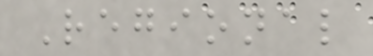Regional
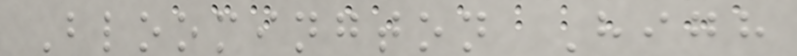Bloomington High
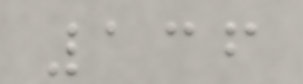136
